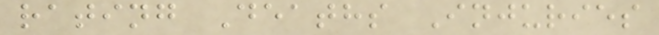rating Deaths Injuries
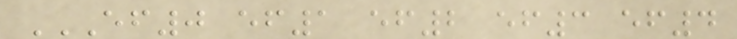EF0 EF1 EF2 EF3 EF4
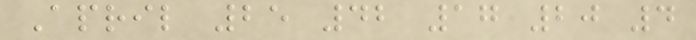April 25 42 17 20 4
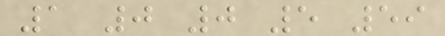1 0 0 5 59
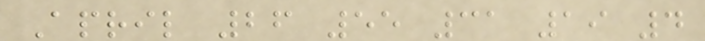April 26 55 31 19 4
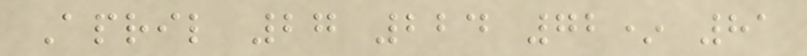April 27 224 72* 81
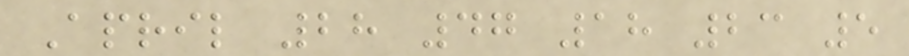April 28 47 18 23 5
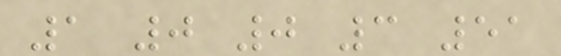1 0 0 3 51
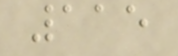115
